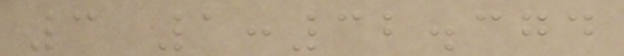3 1:32.374
